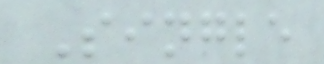Single
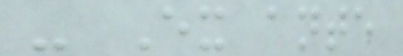- Ex ante
